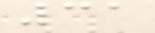31
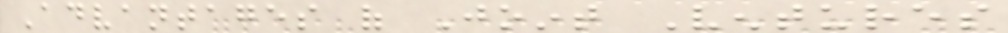Advantages of Joint Ventures
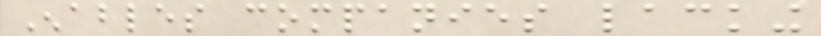Enables companies lacking
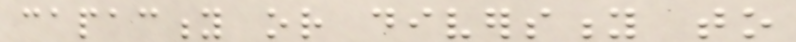capacity or diversity to
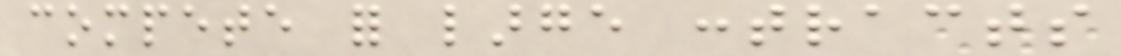compete for large contracts
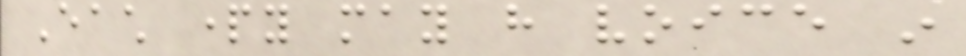Each party may have voice in
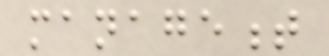management
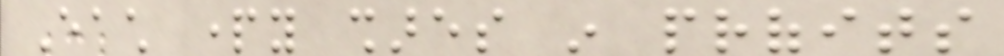Each party shares in profits
